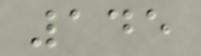145
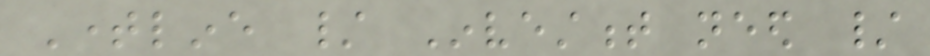Timeline / Investment need /
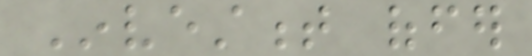Investment offer
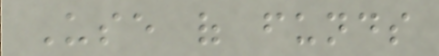Use of funds
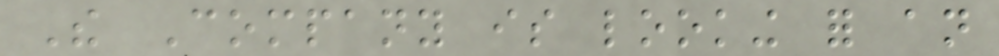The Company is looking for an
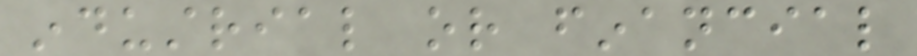industrial or financial
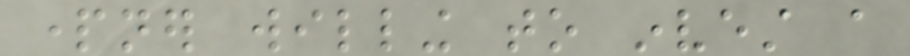partner willing to invest a
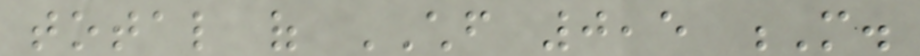total of CHF 0,5 M.
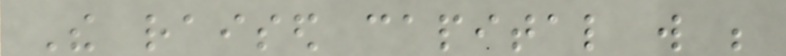The raised capital will be
